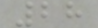28
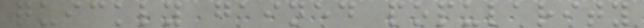quickly gained popularity
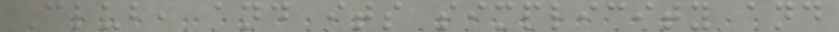Club, and its simplicity and
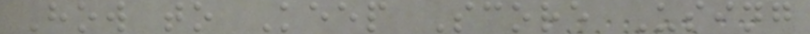How to Keep Score Using
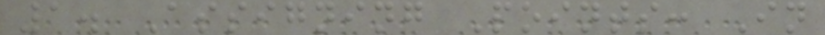1. Assigning Points: In
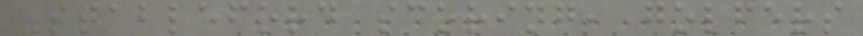Stableford scoring, golfers
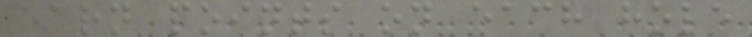earn points on each hole
